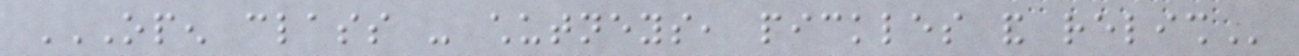OPEN CLASS - CHUTNEYS, PICKLES AND RELISH
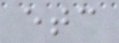etc
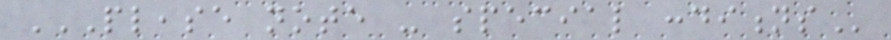PLEASE NOTE - SPECIAL CONDITIONS
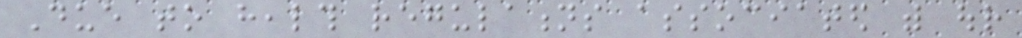Due to health regulations associated with our
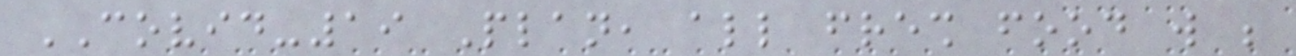COVID-19 Plan, all fresh food will be
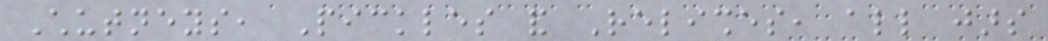Chutneys, Pickles and Relishes, all jars
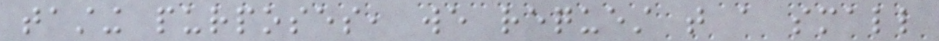tasting purposes, we request that a small
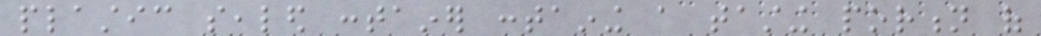plastic sealed container containing a tasting portion of
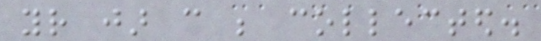your jar can be collected.
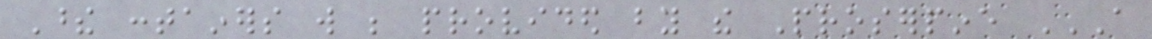These containers will be provided by the Proserpine A
